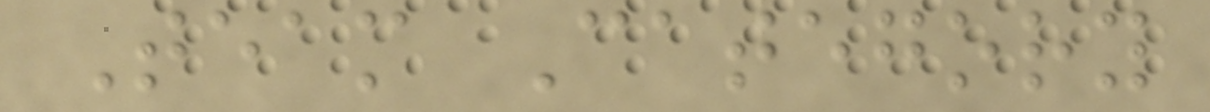Team Category
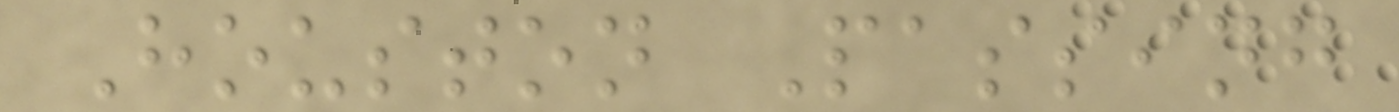Houston Passing
